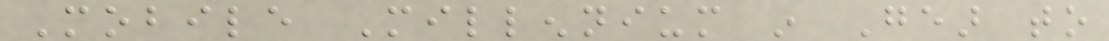Mobile Millennium in Gear to
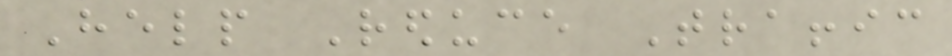Help Reduce Traffic
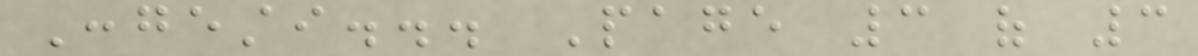Congesti... Page 3 of 3
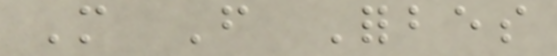More From Forbes
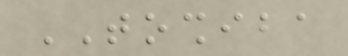TOSHIBA
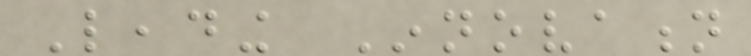Leading Innovation
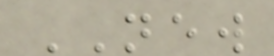NEW
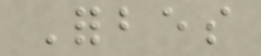Forbes
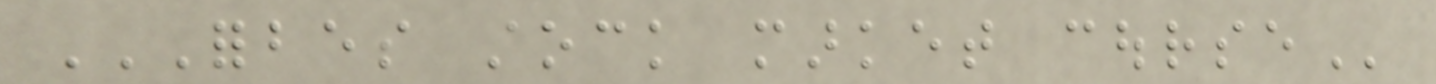FORBES STOCK MARKET COURSE
